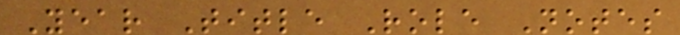Year Title Role Notes
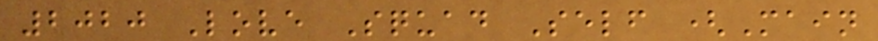2020 Love Squad Self (Main
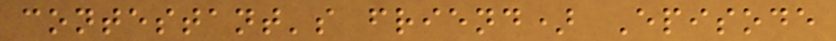contestant's friend) Episode
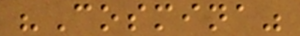"Cosmina"
